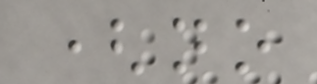(no
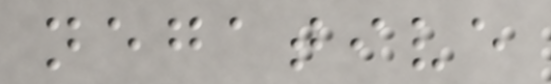negative
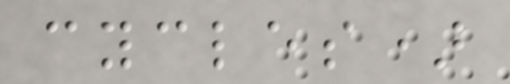cycles)
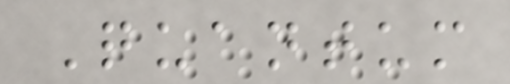Quantum
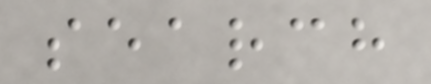search
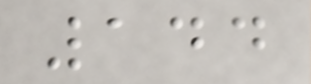144
